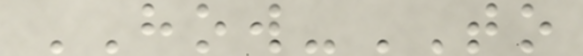HOW-TO
